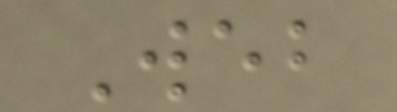Web
